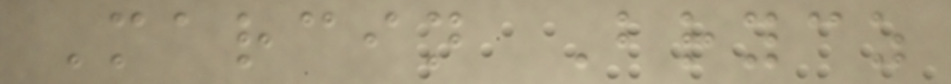Marcin Brycz
